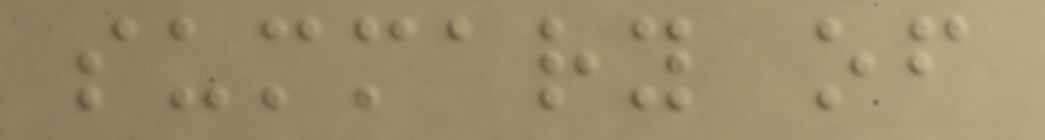summary of
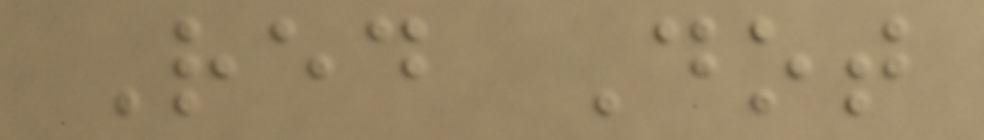Red Dot
